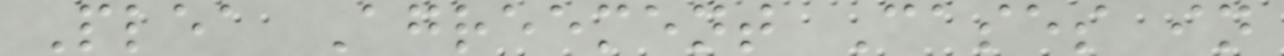Plea Agreement Cases in
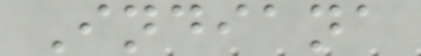Indiana
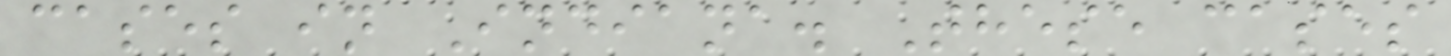cases in Indiana. These cases
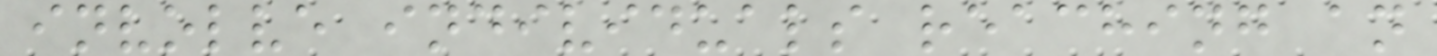involve individuals reaching an
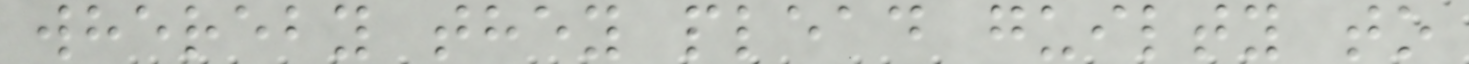whereby they plead guilty to
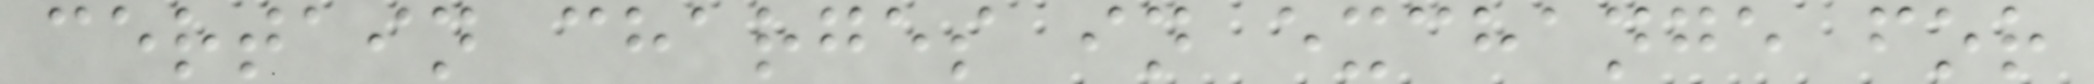certain charges in exchange for
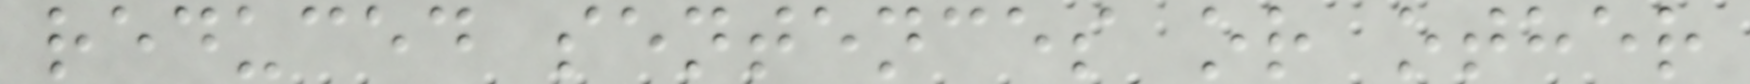reduced sentences or other
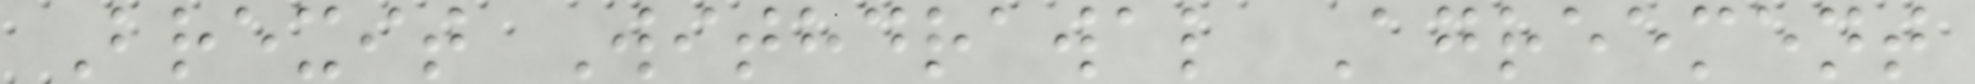Brexit Withdrawal Agreement
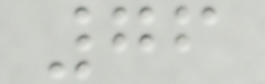76
